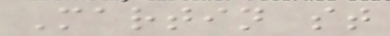Martin st
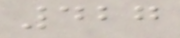427
